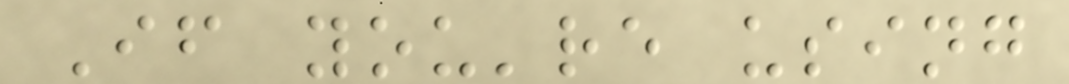If you're using
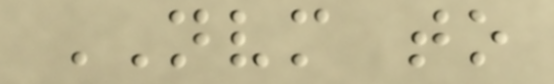NVM to
